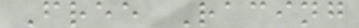Free Racing
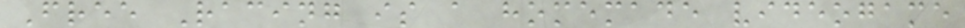Free Racing is a homemade videogame
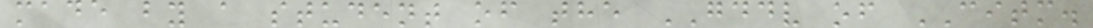made by a student of the GDDV of CITM.
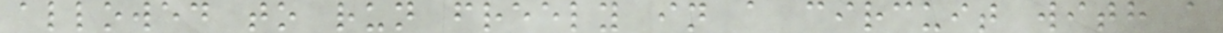allowed to run freely in a circuit with a
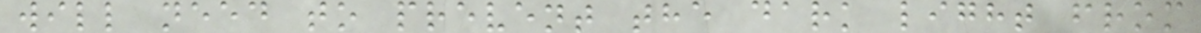will need to prevent the dark light from
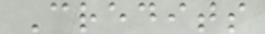Credits
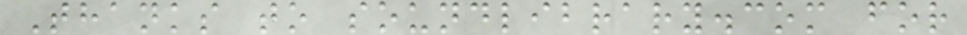Thanks to soundlibrary.com for
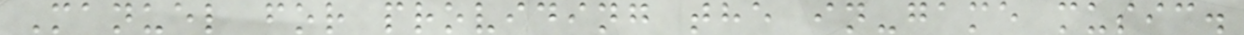Manuel for providing the in-game music.
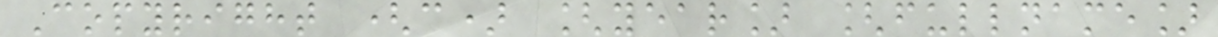Copyright (c) [year] [fullname]
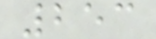253
